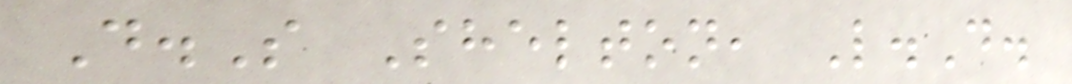D.S Shelton, L.D.
